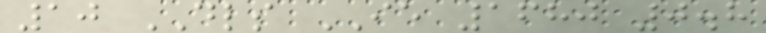10 DLS IE 1680 0.8
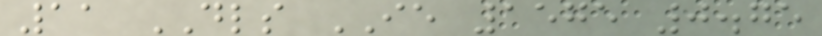11 DLS IE 1575 0.75
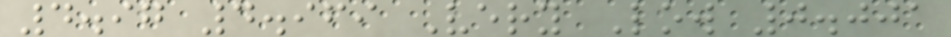4.97 4.969 Very Low 0.001
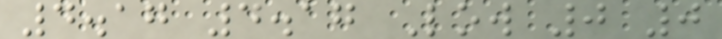4.17 4.17 Low 0 0
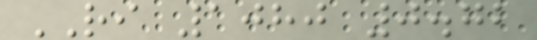RI 1080 0.72
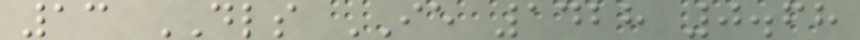13 DLS IE 1428 0.68
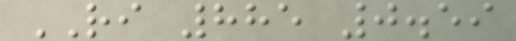RI 885 0.59
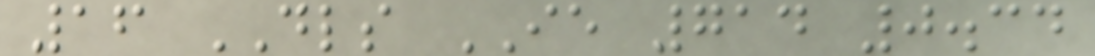16 DLS IE 714 0.34
